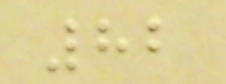82
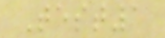Test1
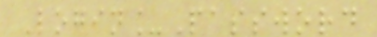Login_Password
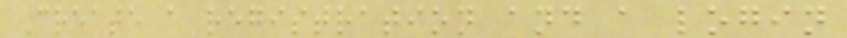Create a registration and a login
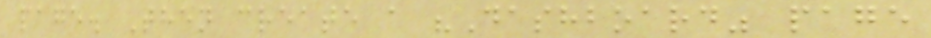page. Then create a "Dashboard" page
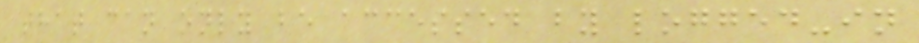that can only be accessed by logged-in
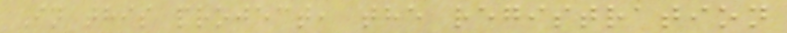In this project, the registration
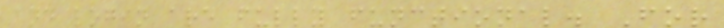and login are fully functional. For
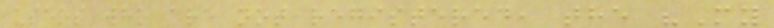users who are not registered, the "My
